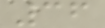36
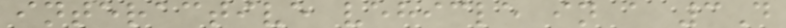interactive vehicle in a 3D
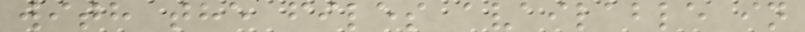with the files available in
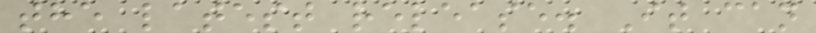the latest release. It can
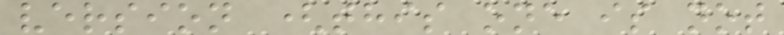version (this one is not
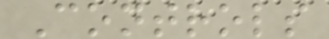Controls
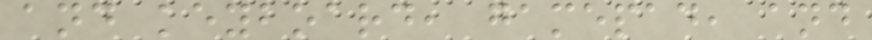and keyboard, gamepad, and
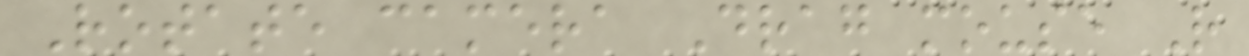Rotate camera Drag mouse R
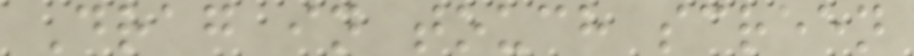Drag in touch screen
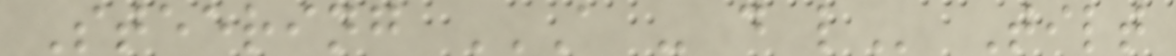Steering A - D L Tilt
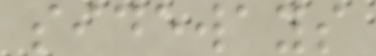sideways
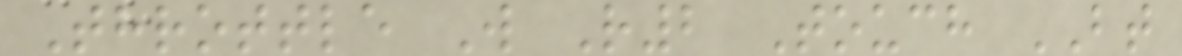Throttle W R2 Touch BT
